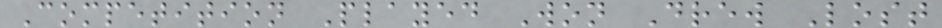Competition Played Won Drew Lost
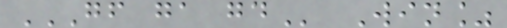GF GA GD Win%
